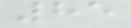85
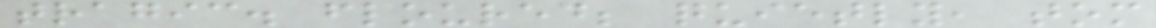tragic. floured; quietly, tom
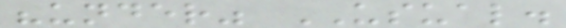"under" USUAL.
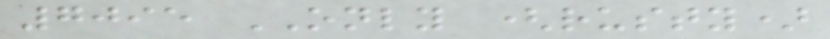7095 ONLY (rusty)
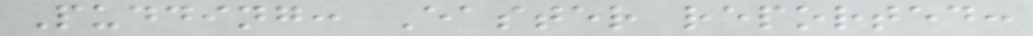Pudding: Easter reported:
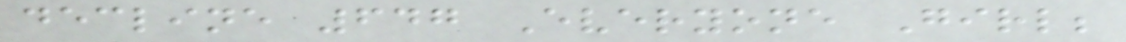decline 647 Everyone Girl;
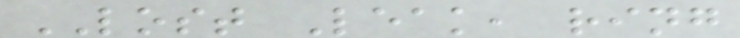LOST Leak, ring
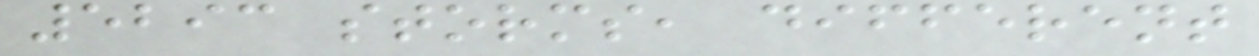5293 storms, different
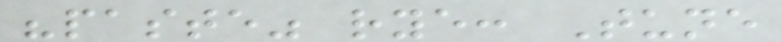"paste" rye: Tune
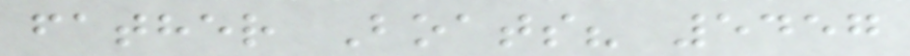father Boats? 5457
